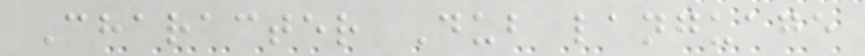Character Dub language
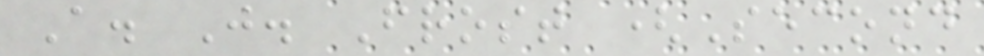A. J. Frost (Second
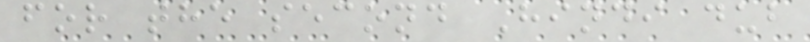for the second Hindi dub
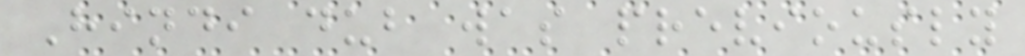Hindi dub was previously
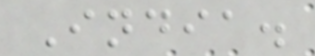India.
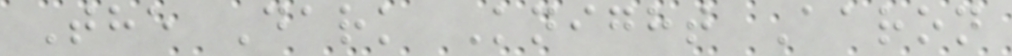The Dark Knight Aaron
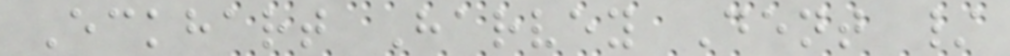Eckhart Harvey Dent /
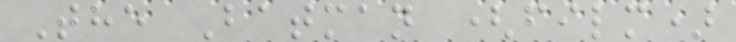The Batman (film)
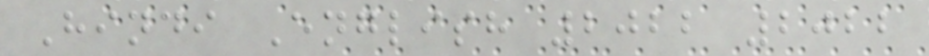Hindi English 2022 2022
